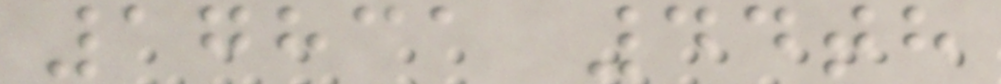17831 44th
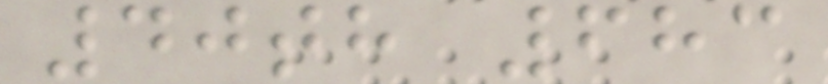40th 683
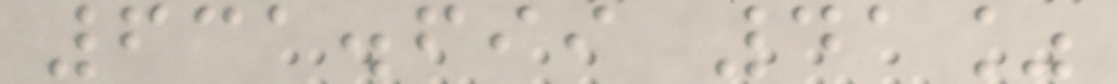631.699 41%
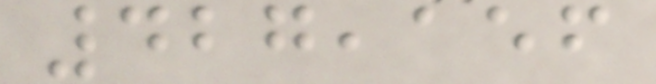427,156
